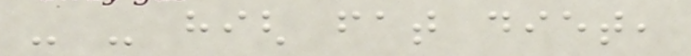- - high fat diet,
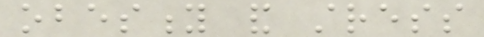obesity and stress
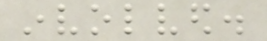involved.
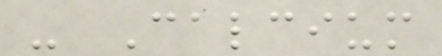- Calcium
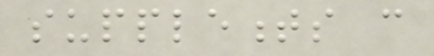supplements can
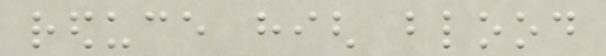reduce high blood
